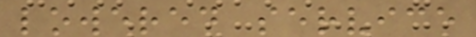lowered service
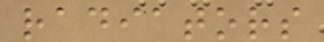radiators
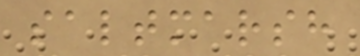saltmarsh
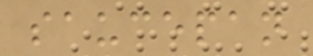saucepan
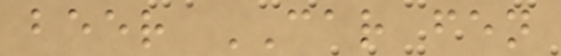beer CAR fen
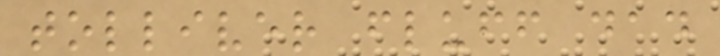tolliver fluff dad
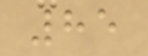85
